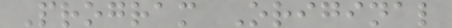Program Original
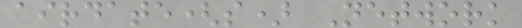airdate(s) Network
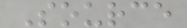Source
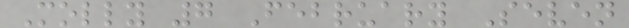Molly 7 February Seven
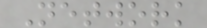Network
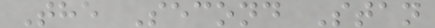The Second Stan
